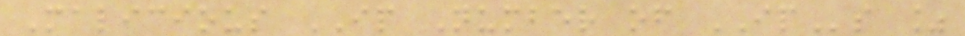Malicious IP Number of IPs %
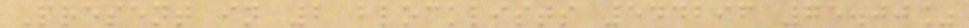Present in 2 blocklists 544296 75.00%
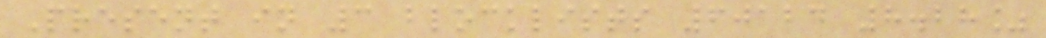Present in 3 blocklists 60124 8.28%
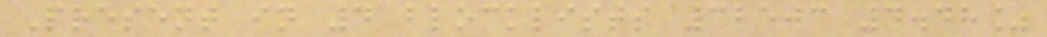Present in 4 blocklists 32503 4.48%
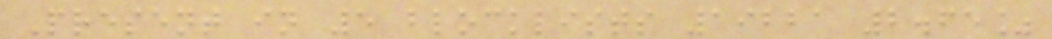Present in 5 blocklists 19221 2.65%
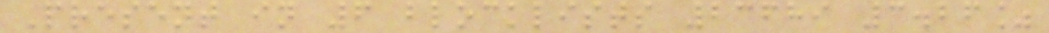Present in 6 blocklists 23689 3.26%
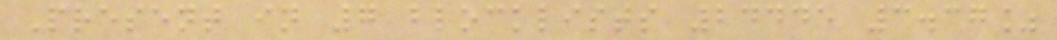Present in 7 blocklists 24445 3.37%
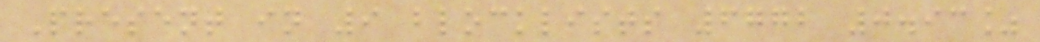Present in 9 blocklists 6772 0.93%
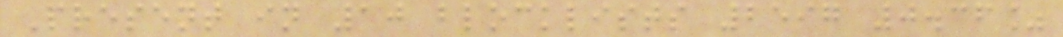Present in 10 blocklists 2597 0.36%
